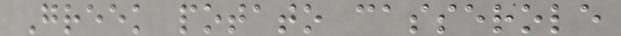Greek potato casserole
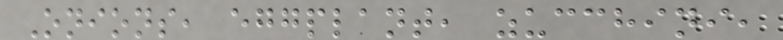Onions, eggplant, zucchini,
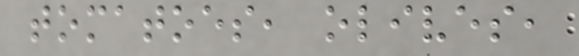tomatoes, olives,
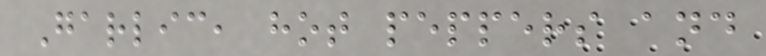Garlic, hot peppers and
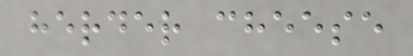herder cheese
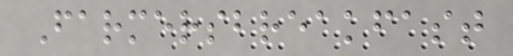Farmersbreakfast
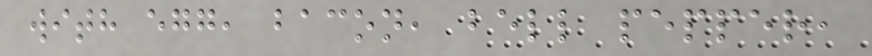with egg, bacon, bell pepper,
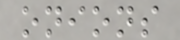onions
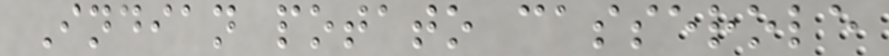Indian potato casserole
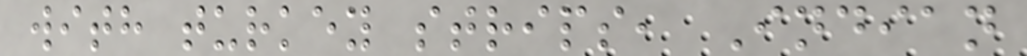with turkey strips, Indian
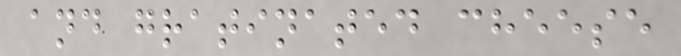and gratinated cheese
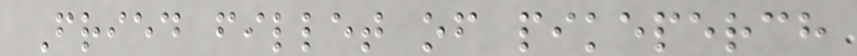Fried fillet of pikeperch
